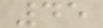45
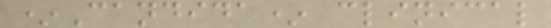*Candida* clinical
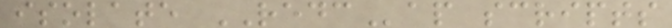isolate REDCap scripts
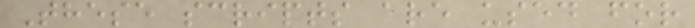These scripts are used for
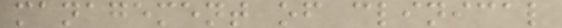management of clinical
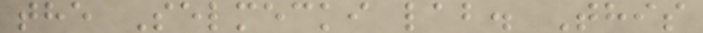the Selmecki lab. This
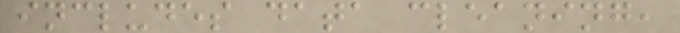includes data cleaning,
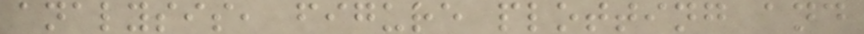analysis, figure plotting and
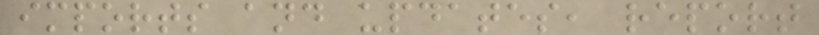imports and updates, report
